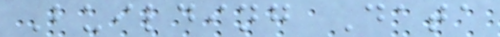Building Data
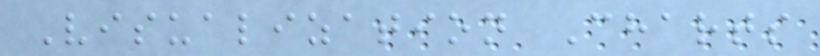Visualization Charts
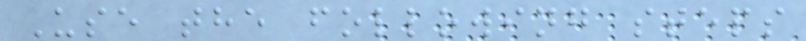Use the following steps
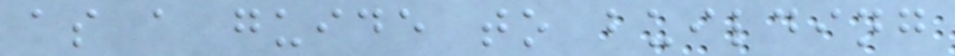as a guide to building
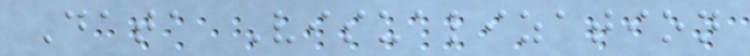Data Visualization
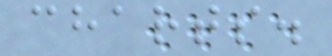charts.
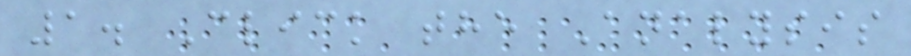1. Click the Analysis
